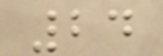24
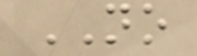NO
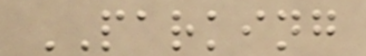PARKING
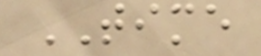TIME
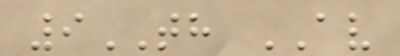9TH AV
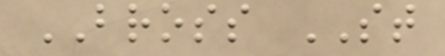BROSS ST
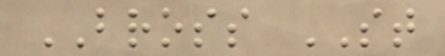BROSS ST
